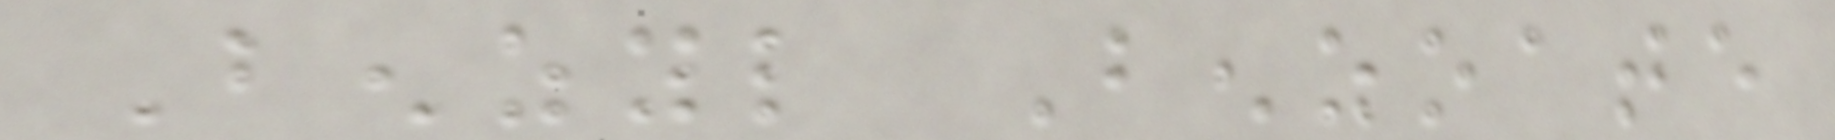Benzyl Benzoate
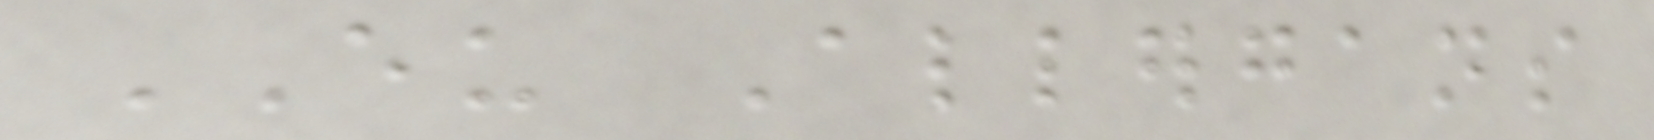EU Allergans
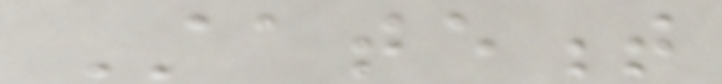Statement
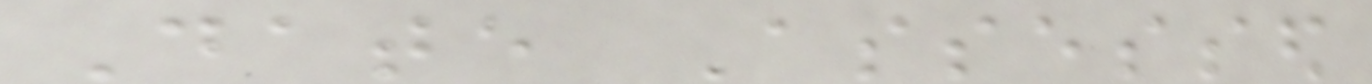Date Assessed
